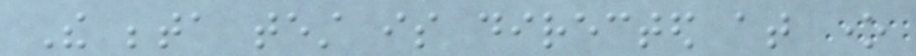The beta test is directed at one
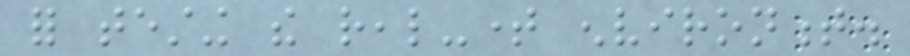for testing the real-time environment.
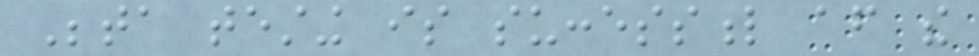Beta testing is successful after the
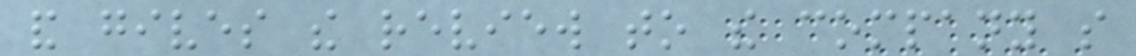and gives the review to the company so
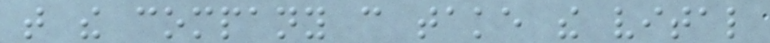that the company can take the vital
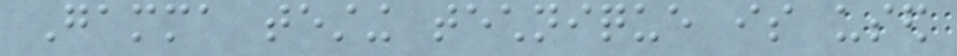Gamma testing technique is used
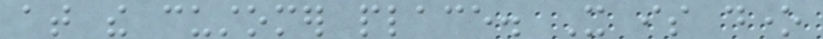at the customer place. It is done
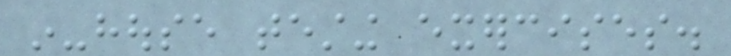in-house testing exercises.
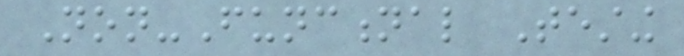Non-Functional Testing
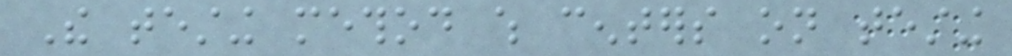The testing method which centers on testing
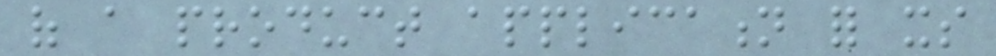of a product application for its
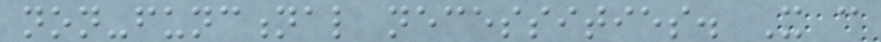non-functional necessities. It can
